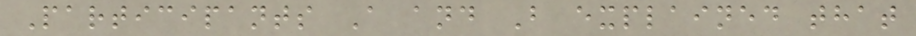Participants A and B explained that
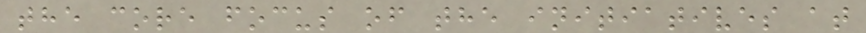the core focus of the initiatives at
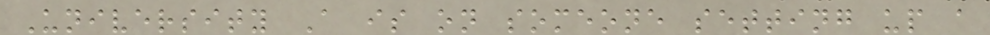University A is on someone setting up a
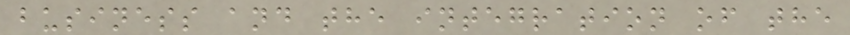business and the integration of the
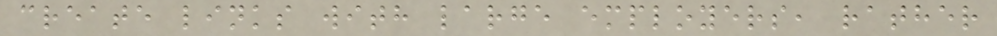create links with large employers, rather
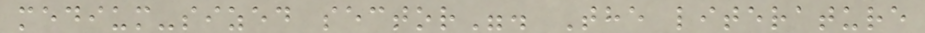medium-sized sector". The literature
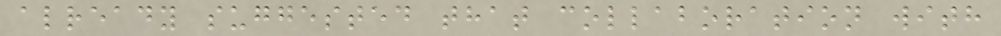already suggested that collaboration with
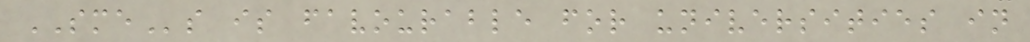SMEs is favourable for universities in
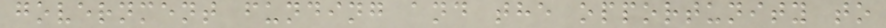government funding and the opportunity to
